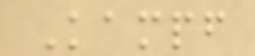Kampf
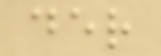der
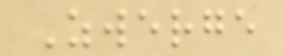Zwerge
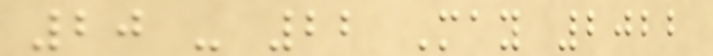20 - 22 May 2022
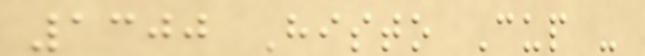1300 Histo Cup -
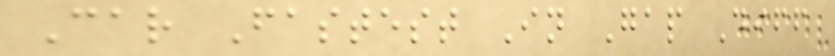Car Fastest In Gap Diff
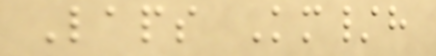Laps Km/h
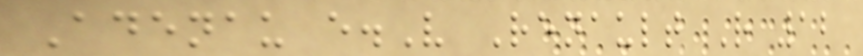Adenau e.V Renault R 12
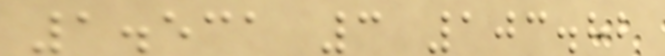1.531 3 103.82
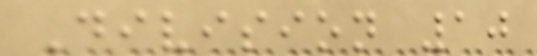Division 10
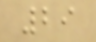29
